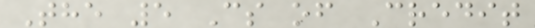The 5 Cs of Credit
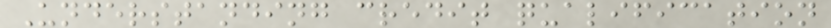Understanding credit qualification
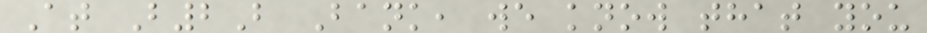At B2B Bank, we know that you
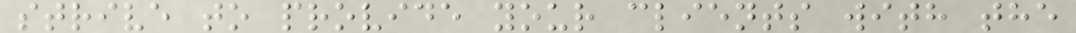strive to provide your clients with the
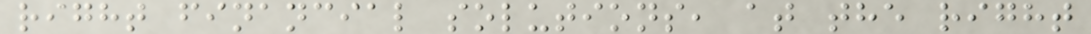right financial solutions, at the right
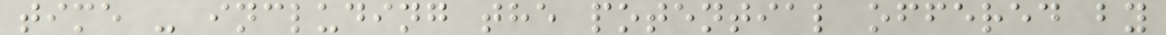time - including the potential offered by
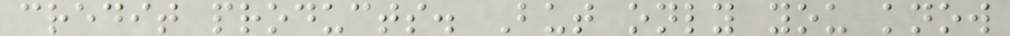credit products. But only you know
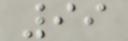99
